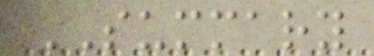SUMMARY
